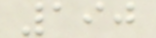190
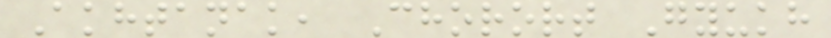Akhtanak, Chorort Gyukh
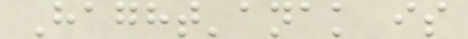Haght'anak is
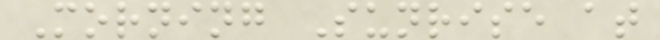Morning Sunrise at
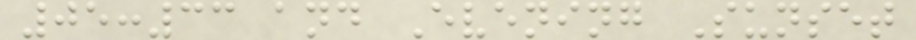05:33 and Evening Sunset
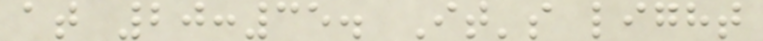at 20:35. It's light
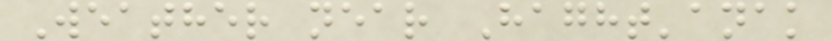Weather near Haght'anak
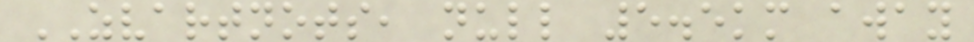ZVARTNOTS, null 5.5km away
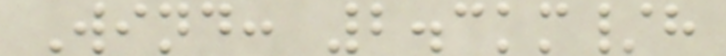Wind: 2.3km/h
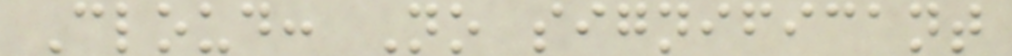Cloud: No significant
